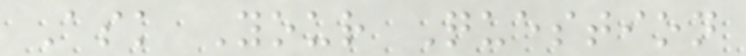Ask Your Question
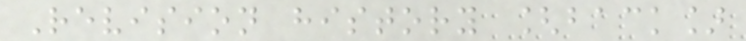Revision history [back]
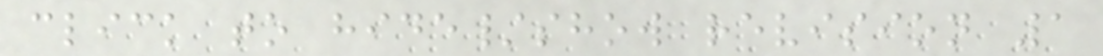click to hide/show revision 1
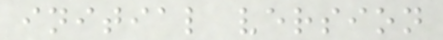initial version
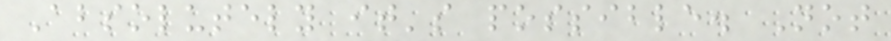Absolutely it's possible. Not
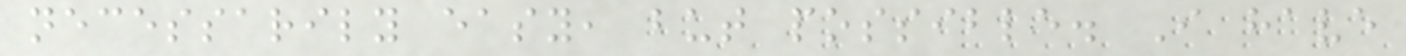necessarily easy, but possible. I have
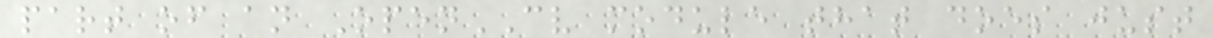part of an OpenCV module that does just
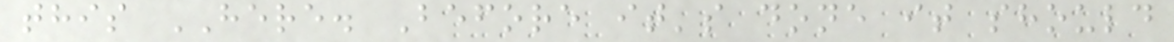this HERE. Before it's done it should
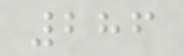286
